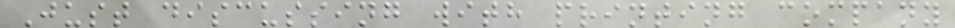Just discussing with printing company
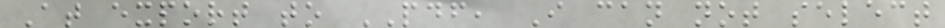At export to PDF, I can not select
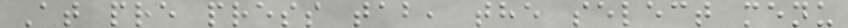At pre press tab, the select menu
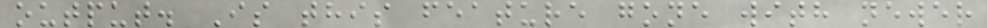output. Is this feature gone with newer
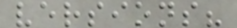versions?
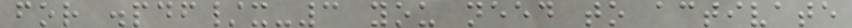for .pdf/x-3 you need to activate
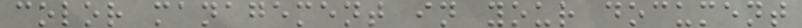color management in your document
